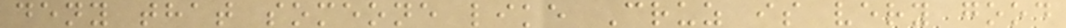deny that someone like Cruz is very good
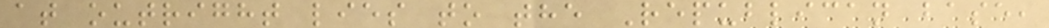at outright lies to the Republican base,
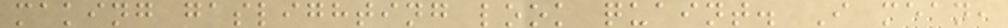making gaslighting look quaint. I mean,
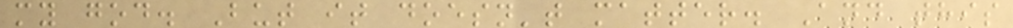my god. But it doesn't matter. And this
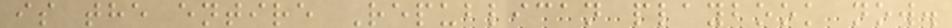is the entire Republican playbook now.
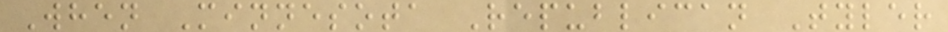When Minnesota Republican Tyler
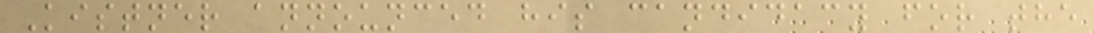Kistner announced his candidacy for the
